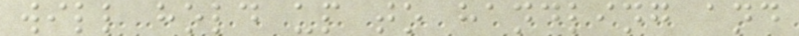will hold up to handling and
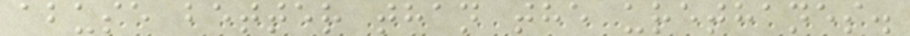abuse better than the urethanes.
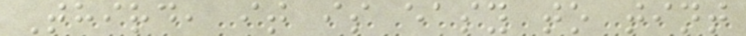Third, it is easy to tint
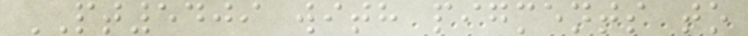PT5409 with pigments to
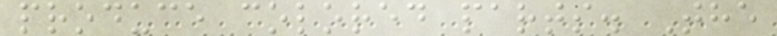produce colored parts. The
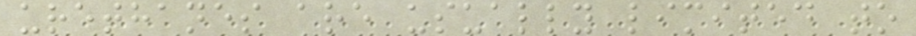urethanes are usually limited to
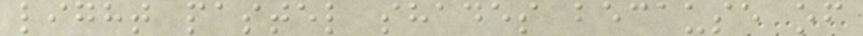light pastel shades because of
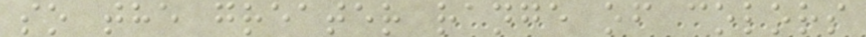so the greater range of colors
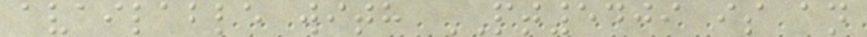available with PT5409 is an
